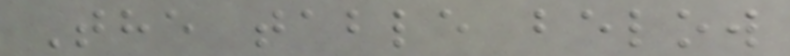The table below
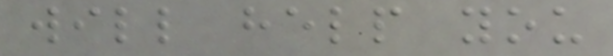will help you
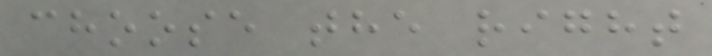choose the right
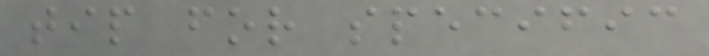tip for specific
